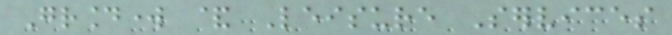Groundwork & Leisure Services
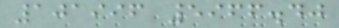101996 5966.40
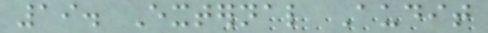19. External Audit
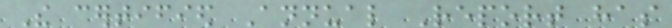The certified Annual Report has
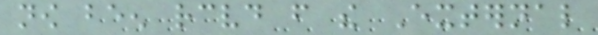now been received from the External
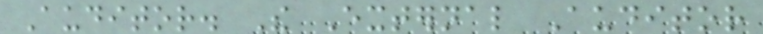Auditor. The External Auditor
